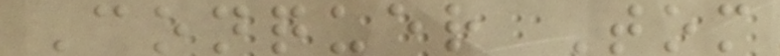Conquer Tom
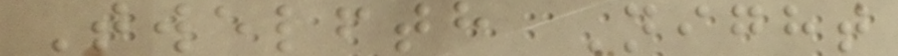Twelfth Night
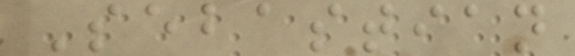Sebastian
